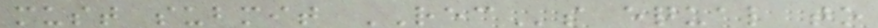must submit RECs equal to
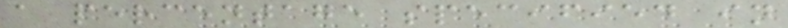a percentage specified in
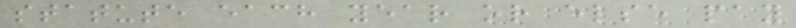statute each year or else pay
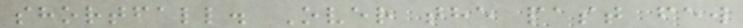shortfall. Over the past few
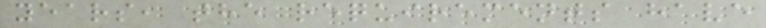years, the requirements have
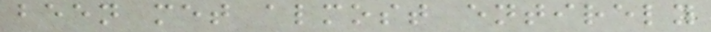been met almost entirely
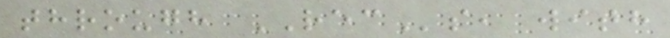through RECs, with
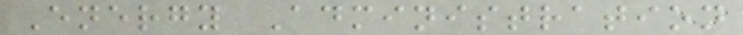Energy Administration
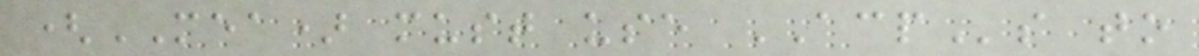(MEA) must use ACPs to
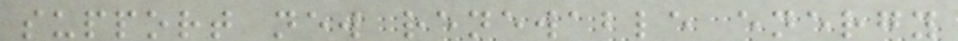support new renewable energy
